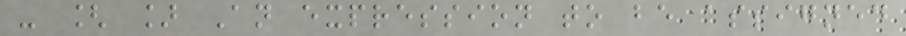- [ ] An expression to be assigned
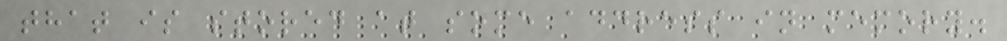that is stored at some address in memory.
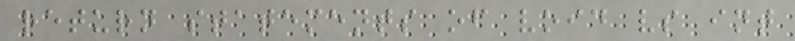return statements of void vs int
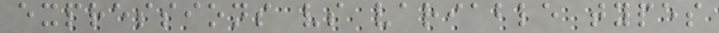expressions vs variable types
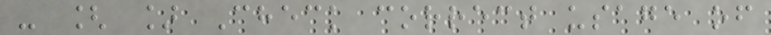- [ ] Check correct usage of
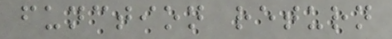function return
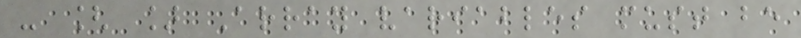- [ ] Array variables must be
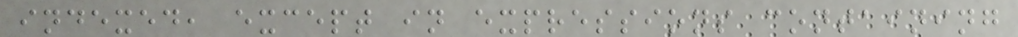indexed, except in expressions containing
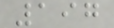197
